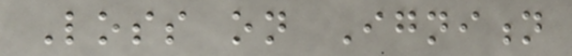Loss on Ignition
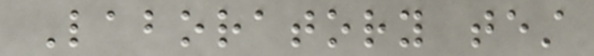Laboratory test
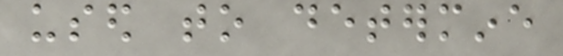used to determine
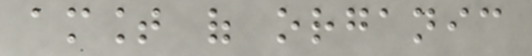amount of organic
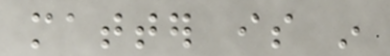matter is in
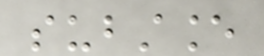substance
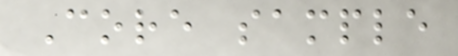Core sample
